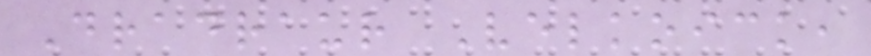Dradraur Velkoick,
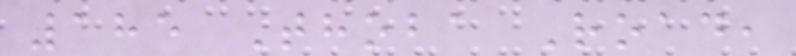185 Thoba Road,
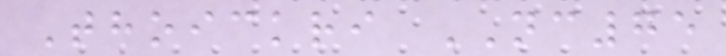Thoickri NC75
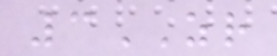3ZR
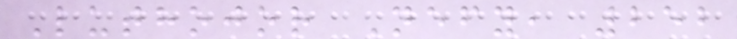Luthojor Nefy, 252
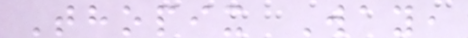Thopix Way,
